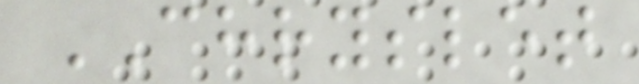CHRYSLET
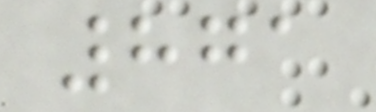871
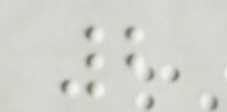2
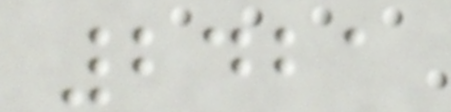2421
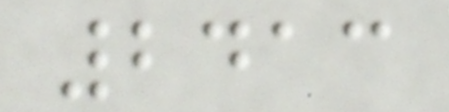2413
